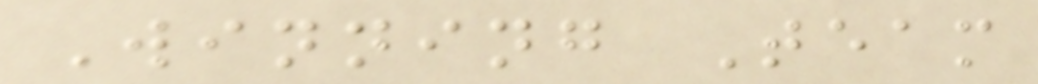Winning Team
